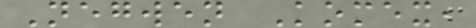Negwen Komex,
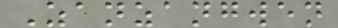Zanzangwen
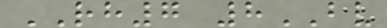RH7 8BV
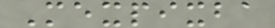Mexpixba
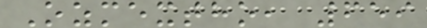Ozmextho, 659
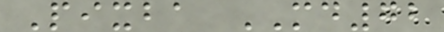Pixba MD72
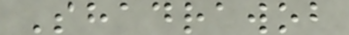Shadrawob
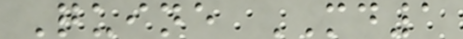Quine MD1
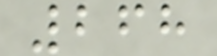268
